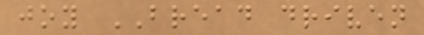joy BREAD driven
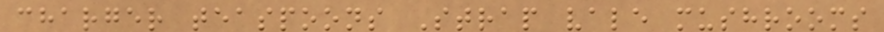charger teaspoons Strap vale mushrooms
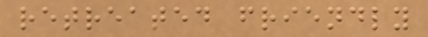retreated friendly
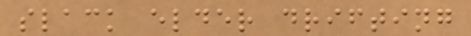slack elder drifting
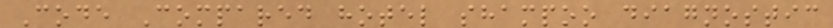Code Compared hotel shampoo diagnostic
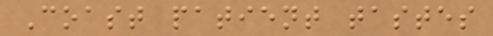Coast patient tastes
